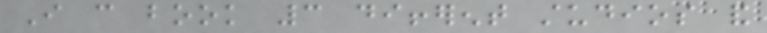I can book 3 different studios and
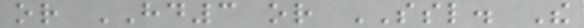or HD3 or SSL. The
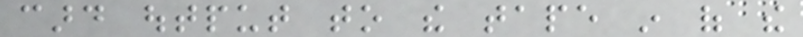card output to the tape in of the
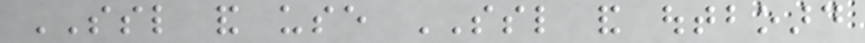SSL and use SSL and outboard
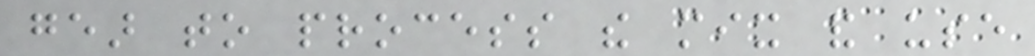gear to process the mix and use
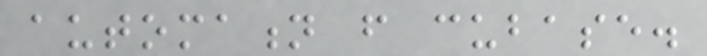automation from cubase.
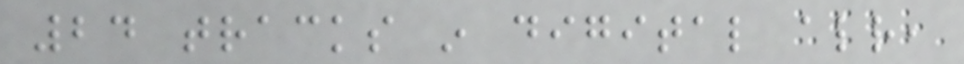24 tracks in digital already,
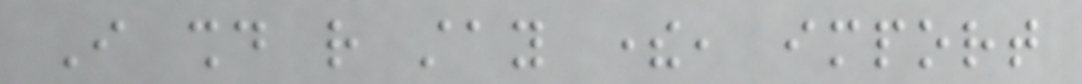I should rather stay there, import
